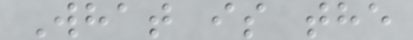What is the
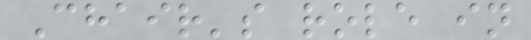Chair's role in
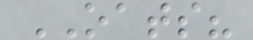OATS?
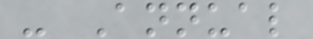- Annual
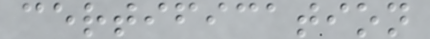certification
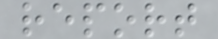report
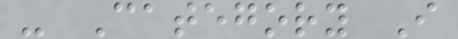- Category I
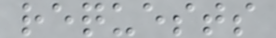requests
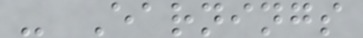- Earnings
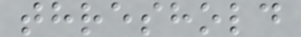threshold
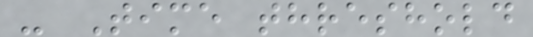- Time threshold
